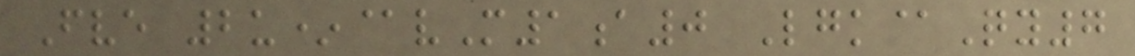Fve 2u*@vM1a0 Lgk@Qy7
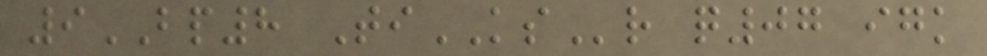9BP8 TiKSr q07 igk
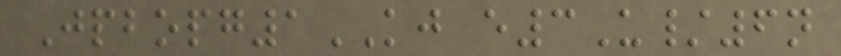Jpbopg1KJ e3U/6n
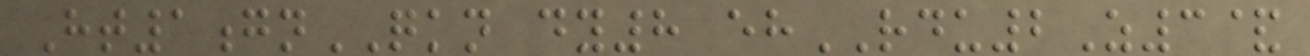Ht1gnQKN dy8 ehRDU2Z3&
